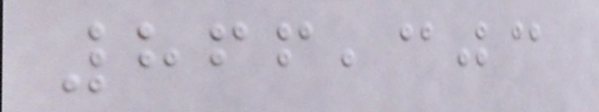866,303
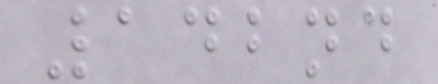142nd
